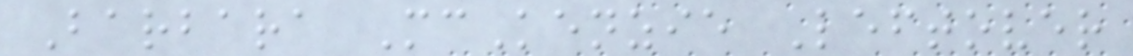Barbara McKenzie Leftover
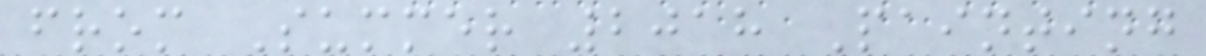from Summer 2018 Painting
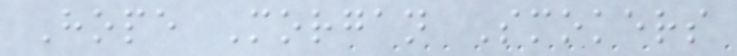Hope Morgan Smokers
